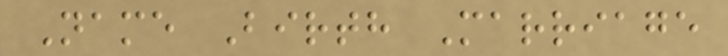Name Birth Marriage
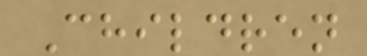Children
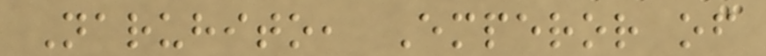Naruhito, Emperor of
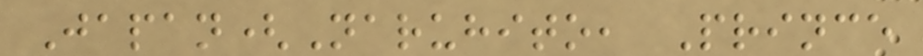Japan(Naruhito, Prince
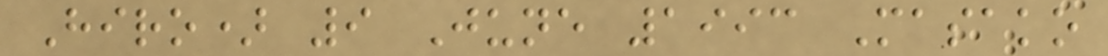Hiro) 9 June 1993 Masako
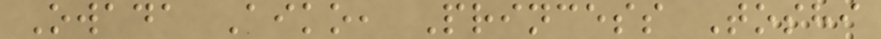Owada Aiko, Princess Toshi
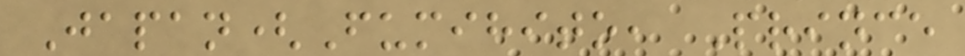Japan(Fumihito, Prince
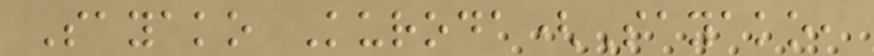Sayako Kuroda(Sayako,
